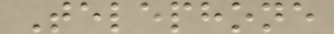Telephone
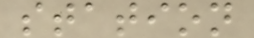station
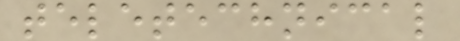teletechnical
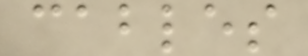cables
